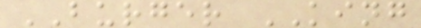BURGER KING
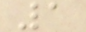1
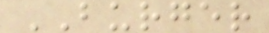BURGER
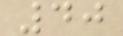40
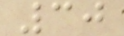30
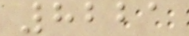8221
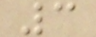3
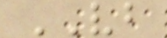VB
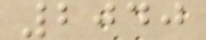2040
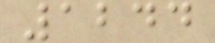1244
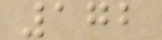172
